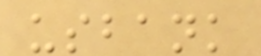usbank
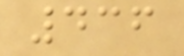436
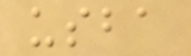usba
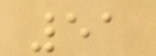51
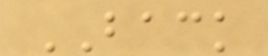BACK
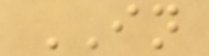IN
